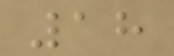18
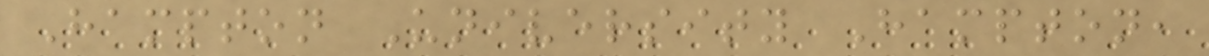Hampton University Hampton,
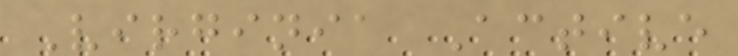Virginia Active
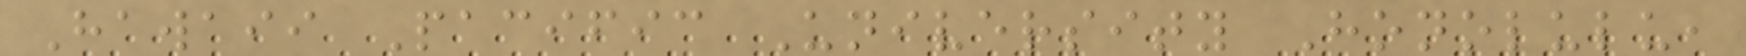Hawaii Pacific University Honolulu,
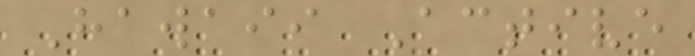Hawaii Active
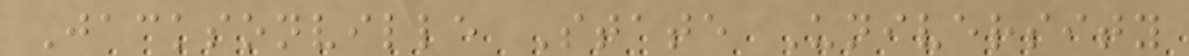Jacksonville State University
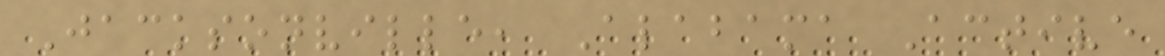Jacksonville, Alabama Active
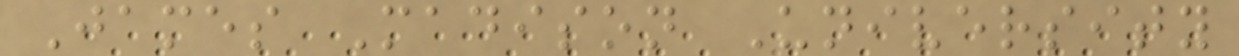James Madison University
